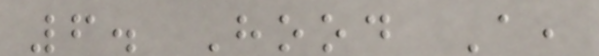6. Hood A,
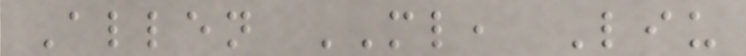Allen ML, Liu
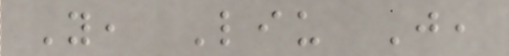Y, Liu J,
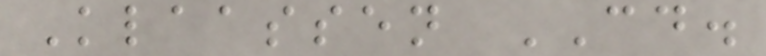Klaassen CD.
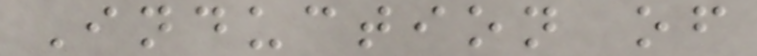Induction of
